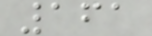161
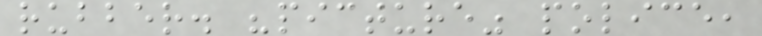rubber. "picture" police,
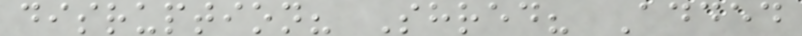disruption? Shred? Added
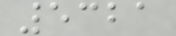5321
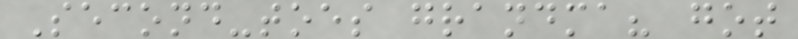Second-toes grandma? got
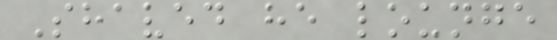Shaved he lounge
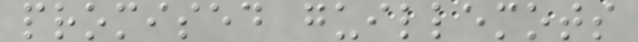promised guillemots
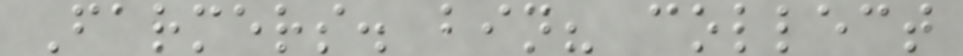Farmers. bin? collect
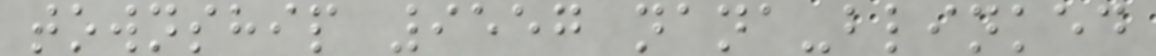township 9557 nana-blinked
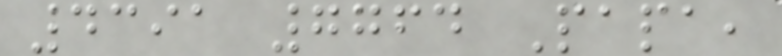4391 7764 Papa,
